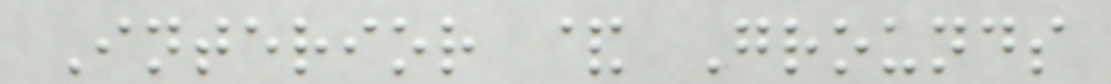Interior & Grounds
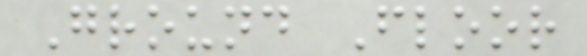Ground Floor
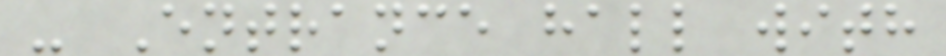- Entrance hall with
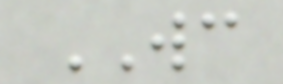WC
